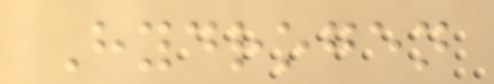Hydrogen
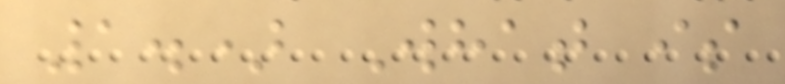1.) What is
